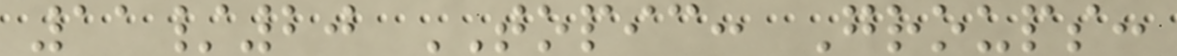11/20 TOPIC: Groups:
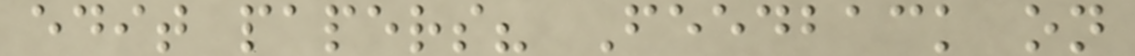edit papers? Feedback on
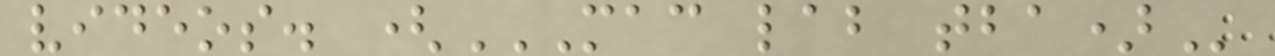videos. (MAC LAB TBA)
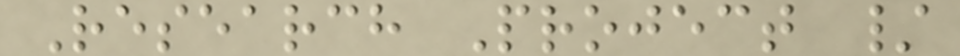Research Project /
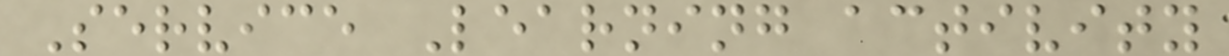Service Learning activity
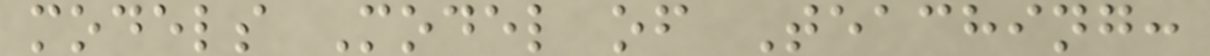models Model of Teaching:
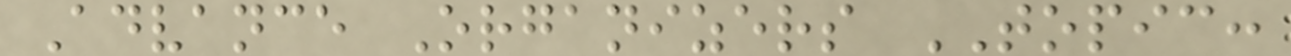Advance Organizers TOPIC:
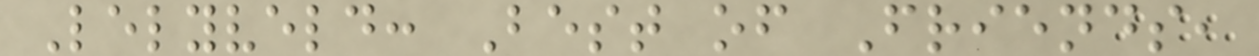Lelyveld: Best of Friends,
